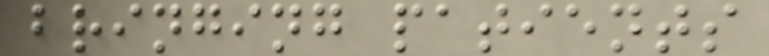bringing patients
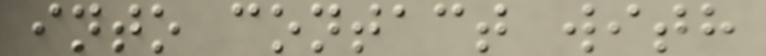into contact with
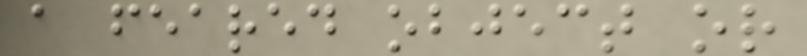a feared object or
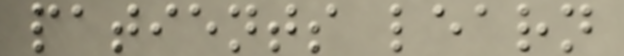patients learn
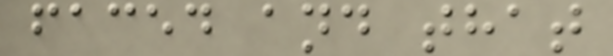faced and that
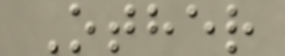Other
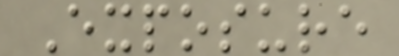Exposure
